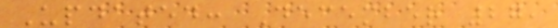Updated: December 27,
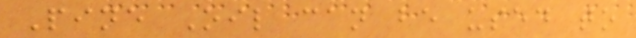Pine Oil can be used to
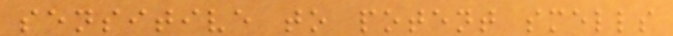sensitive to potent smells
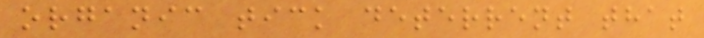organic tick deterrent that
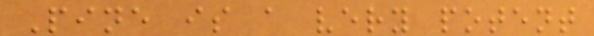Pine is a very potent
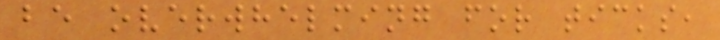be overwhelming for ticks,
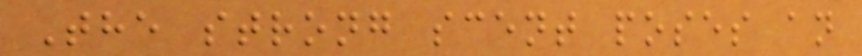The strong scent poses an
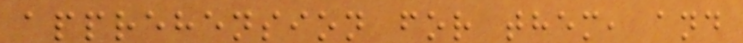apprehension for them, and
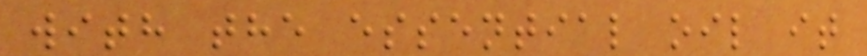with the essential oil it
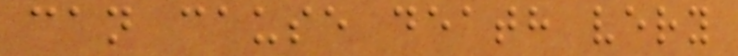can cause death very
